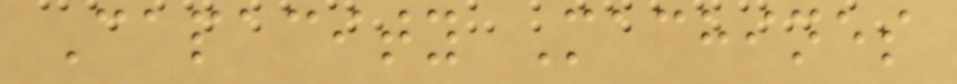Capacity Machines
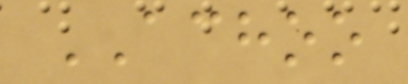ACHOO
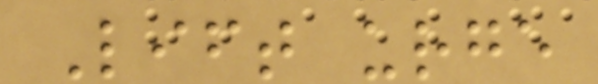Lift urge
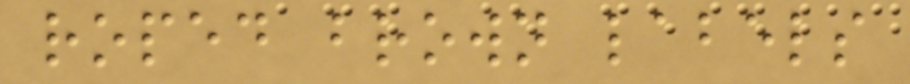roped brown labels
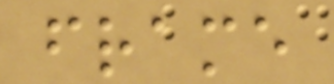frame
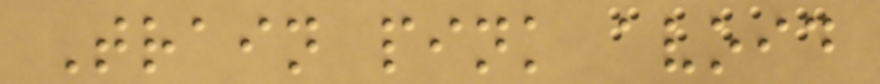Train pink avoid
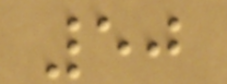50
